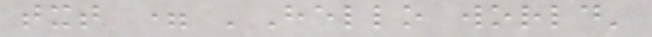txt = 'Hello world'
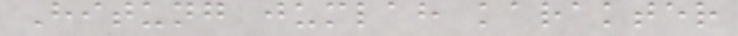Hitung jumlah karakter
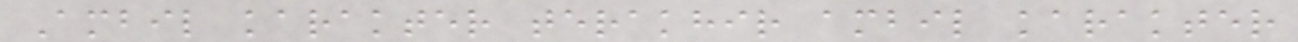Ambil karakter terakhir ambil karakter
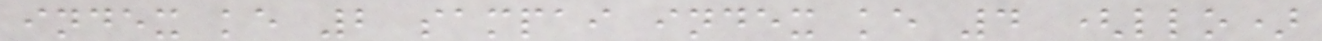index ke 2 sampai index ke 4 (llo)
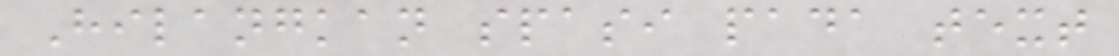Hilangkan spasi pada text
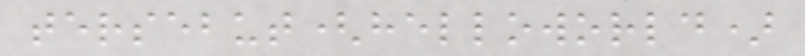tersebut(helloworld)
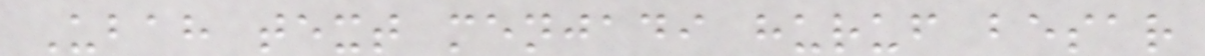Ubah text menjadi huruf besar
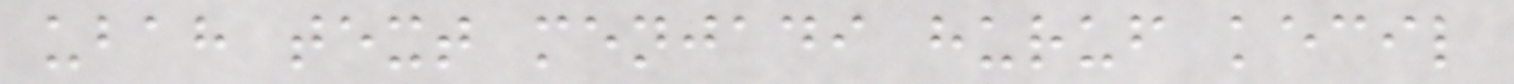ubah text menjadi huruf kecil
